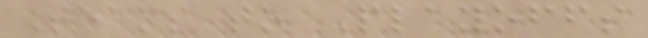Teams to Playoffs
